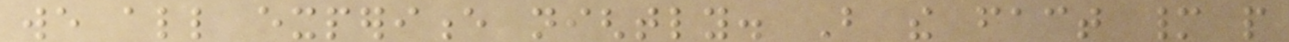we all experience nightly. But the fact many people
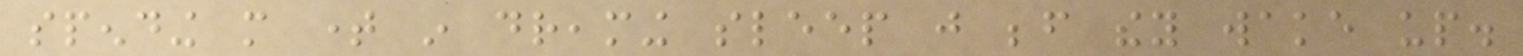spending more time in dreaming sleep just before they wake up.
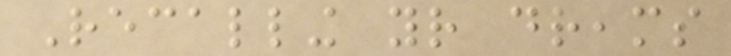Recalling your dreams
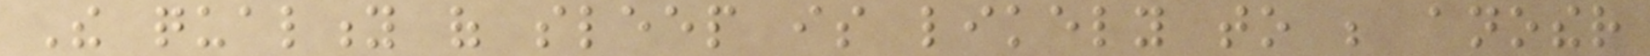The quality of sleep is likely to be another
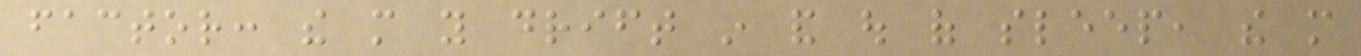factor: the more you drift in and out of sleep, the more
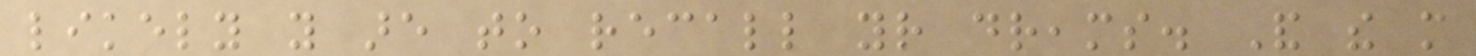likely you are to recall your dreams. And the more
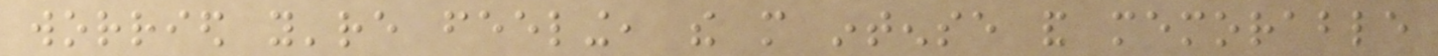worried you're feeling, the more intense and memorable
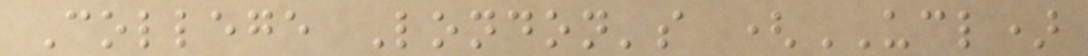College London's (UCL)
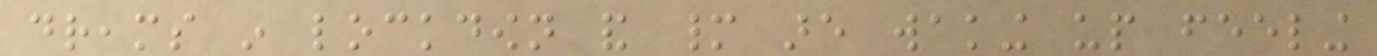dreams in lockdown and many are waking up feeling
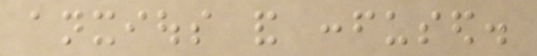anxious and confused.
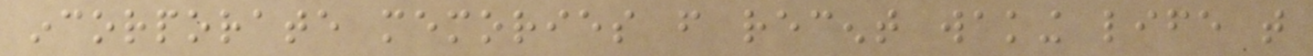incorporate memories from recent waking life that
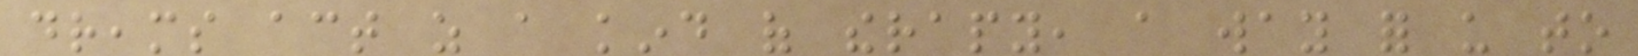dreams act as a kind of therapy, a way for us to
